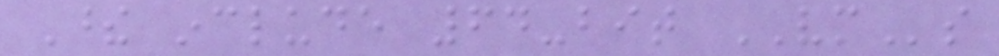These include 64-bit VMs
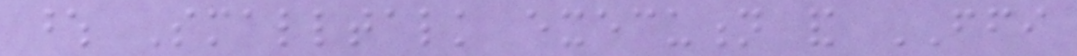whose Smalltalk execution and FFI
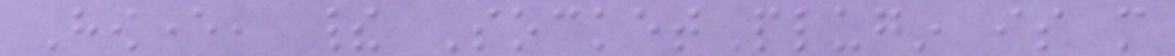However, their SocketPlugin is more
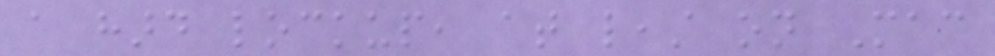a hard lockup, at least on Mac
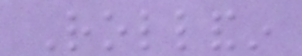Rollandin
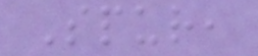Spur,
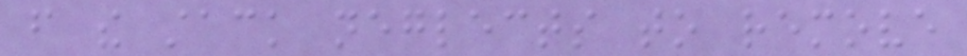from the stack neglects to remove
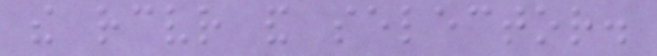the receiver and selector.
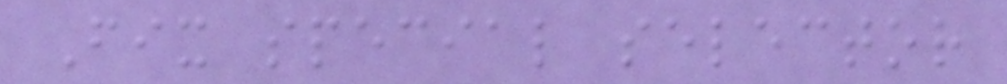Fix special selector
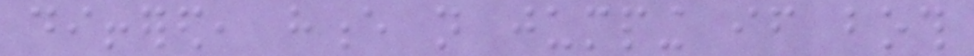differed, hence not jumping if both
